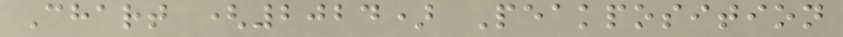Chart (2024) Peakposition
